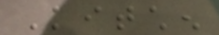Kitchen
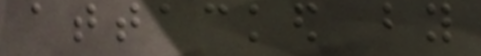attacked by
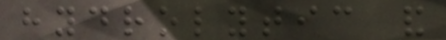hydrolytic and
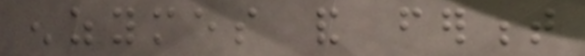enzymes and ferment
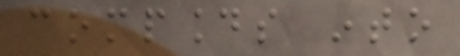compounds into
